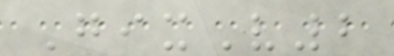GixV2
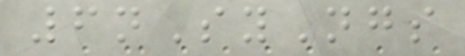6nSyNgs
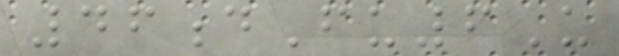46dFu6U
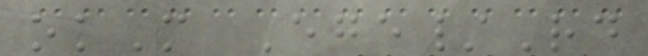okM Ege/Rd
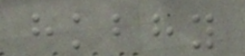hkbhy
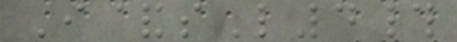I&sL4#
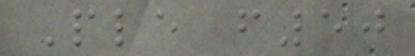Ple f50
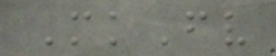MkFv
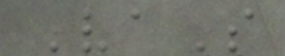VaS
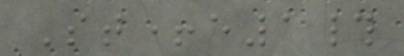St+e1#
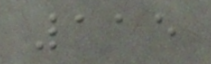115
